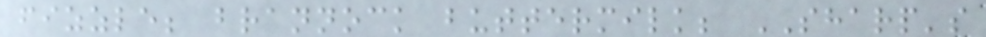fizzle; brannock buttermilk; SHARP's
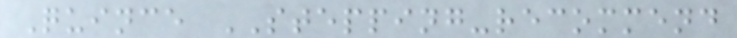Quince STEPPING-recommend
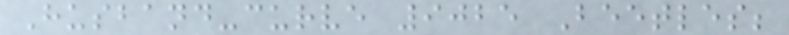Husband-curve 9025 Beetles;
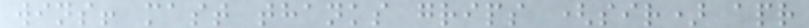wins! mast thanks grips (sir) apr
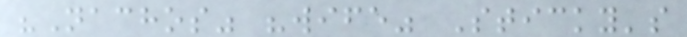"Nachos" "wife" Sticky's
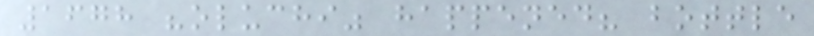1678 "oluchi" happened? bottle
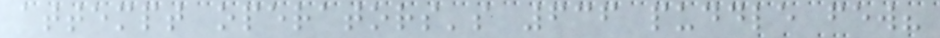attempt operators's 636 puddle few?
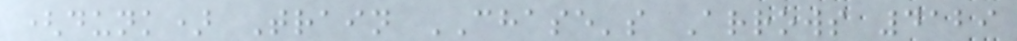(dunk) Train CHASE's Arrows 4129
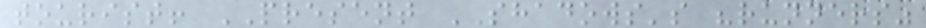tourist! PRESENT SHADOWS's "runners"
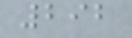292
